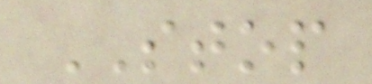STOP
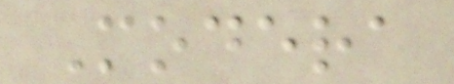Modera
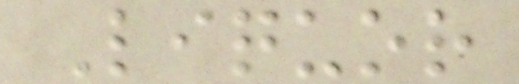Liquor
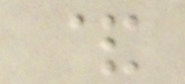&
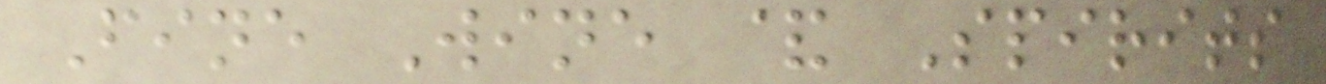Fine Wine & Spirits
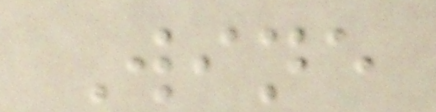Wine
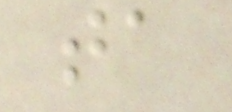ta
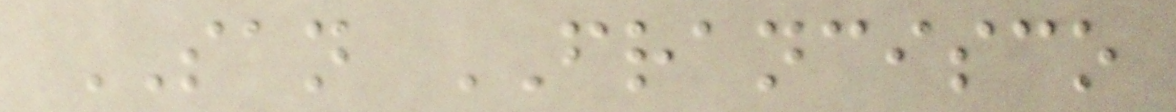SAN FRANCISCO
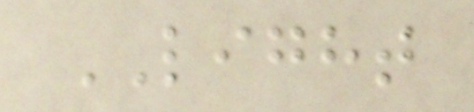LIGHT
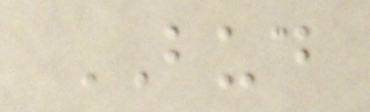BUD
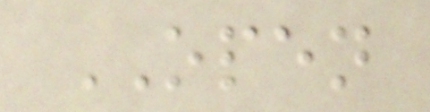OPEN
